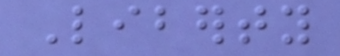Liberty
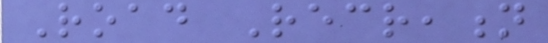Road Recreation
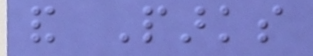and Parks
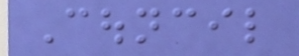Council
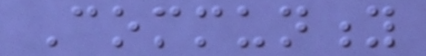Community
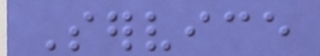Service
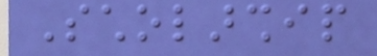Scholarship
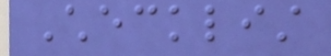Checklist
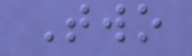Two
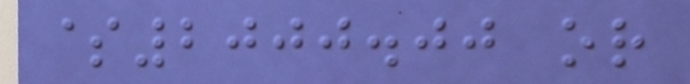$2000.00 or
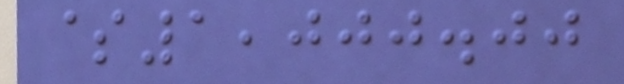$1,000.00
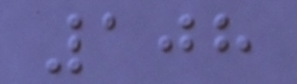108
